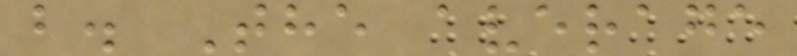b. The average
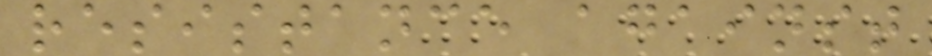resistance against
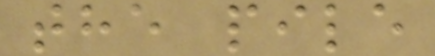the pile
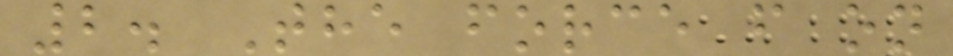2. The force f on
